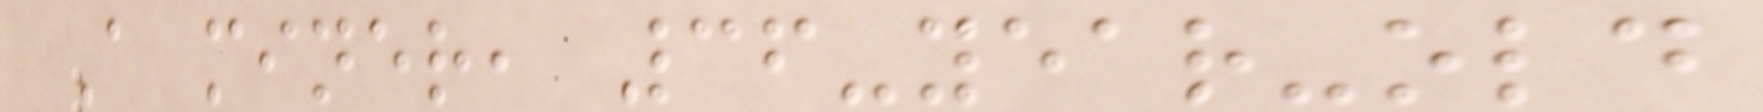A miner, 36-year-old
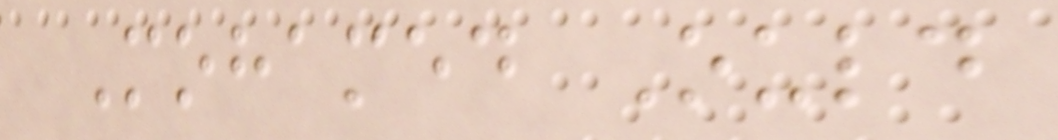Mohamed Ould
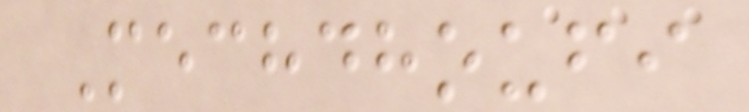Mechdhoufi
